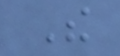The
